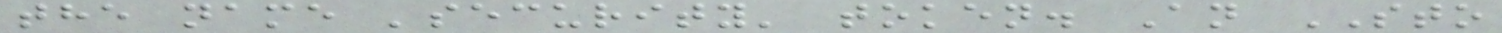the name 'security' token. An STO
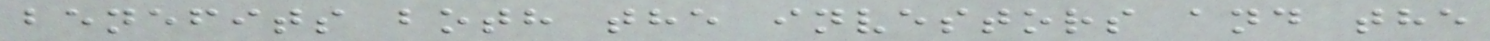benefits both the investors and the
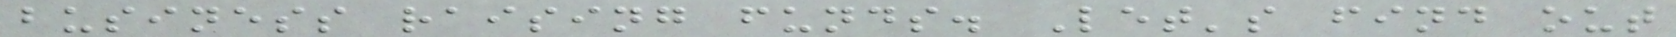business raising funds. Let's find out
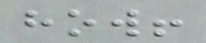how!
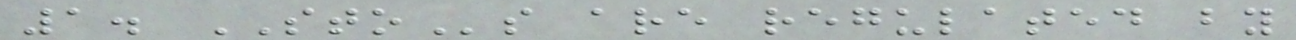1. STOs are regulated by
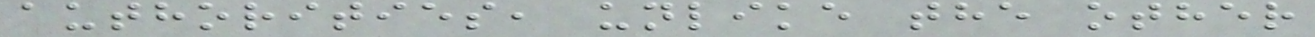authorities, unlike the other
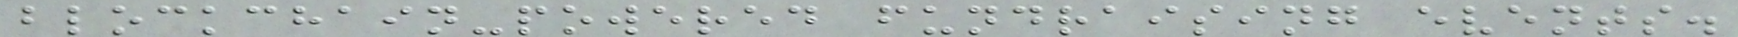blockchain-powered fundraising events.
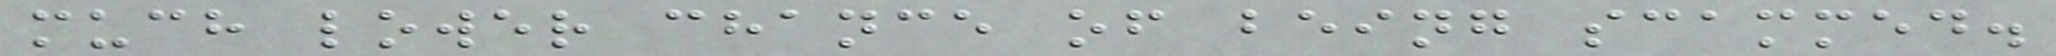much lower chance of being scammed.
